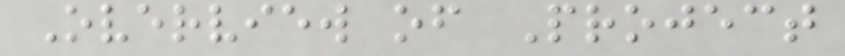Overview of Project
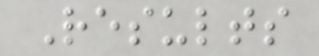Results
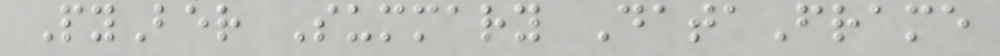PyBer Summary DataFrame
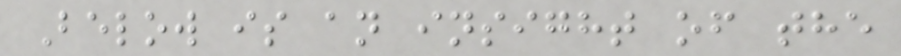Below is an insight of the
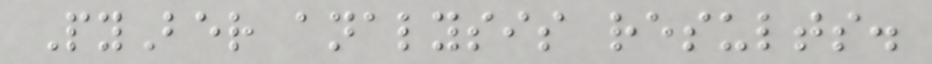PyBer analysis results.
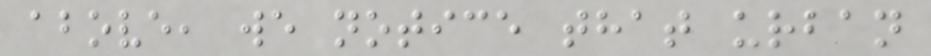above, we notice that urban
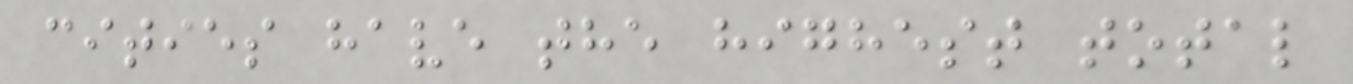cities have the highest total
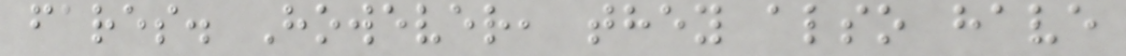fares. However, they also have
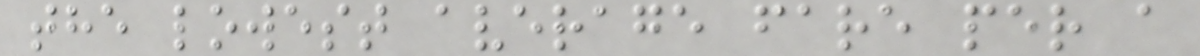the lowest average fare per a
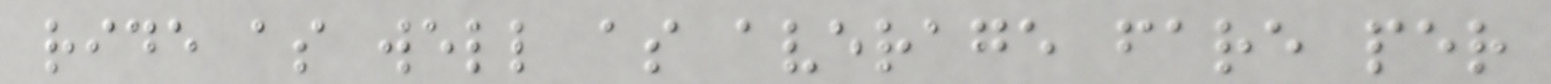ride as well as average fare per
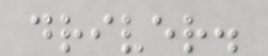driver.
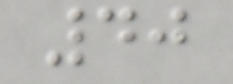40
